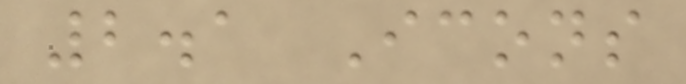2.1 Icons
